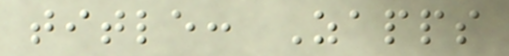title: Zapps
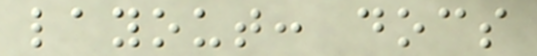layout: docs
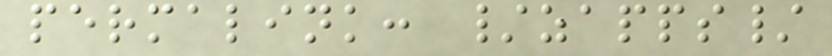permalink: /zapps/
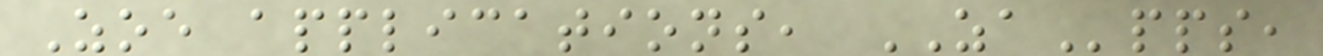Zoe applications, ZApps,
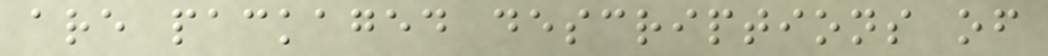are packaged descriptions of
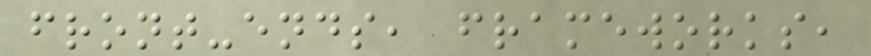front-ends, frameworks,
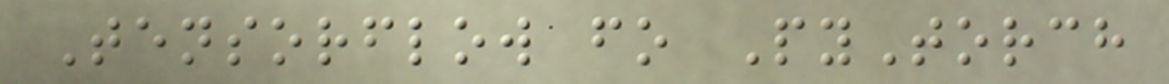Tensorflow fo PyTorch
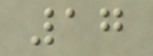17
